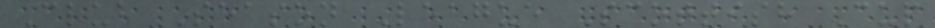Club Season League Scottish Cup
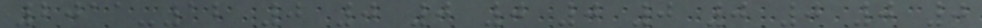2011-12 0 0 0 0 0 0 0 0 0 0
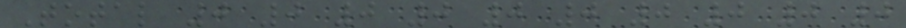Total 0 0 0 0 0 0 0 0 0 0
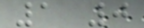1 0
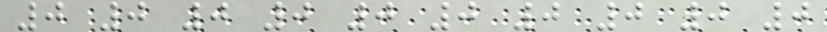0 0 0 0 0 0 0 0 0 0
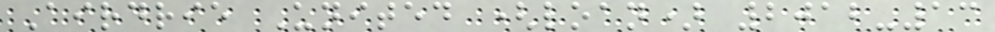Airdrie United (loan) 2012-13
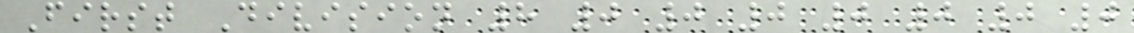First Division 8 0 0 0 0 0 0 0
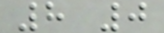8 0
